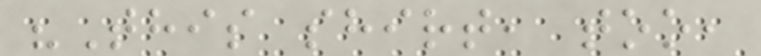"This shirt, too,
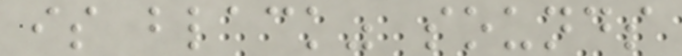is black" sounds
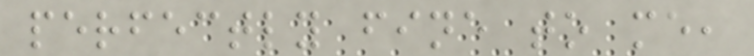perfectly fine to me,
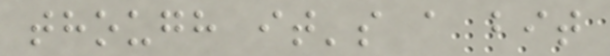though it's a bit
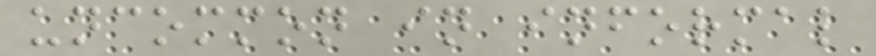uncommon in informal
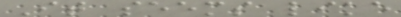It seems like
